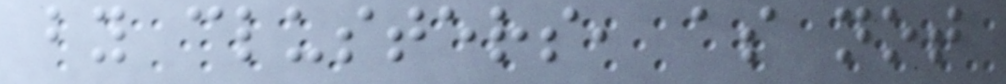by clusters, as not
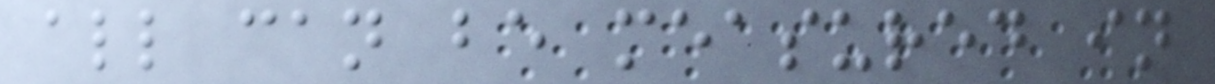all can be measured in
